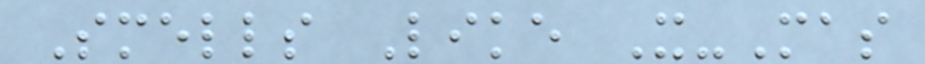Smells Like X-Mas
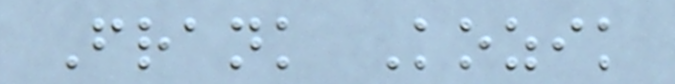Frank Kozik
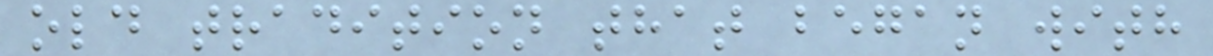old tradition that began with
